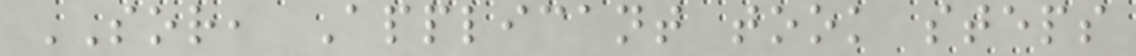SOR, Applicant took steps
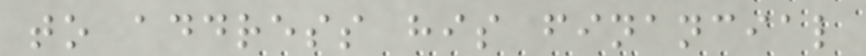to address his financial
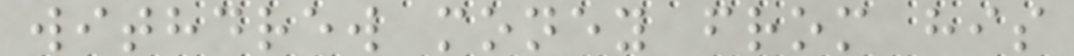withdrew money from his
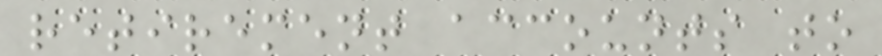retirement accounts to
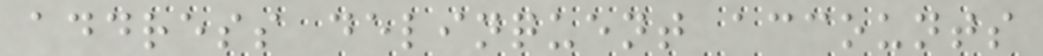address delinquent accounts
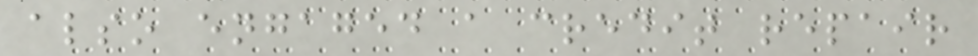also engaged a credit repair
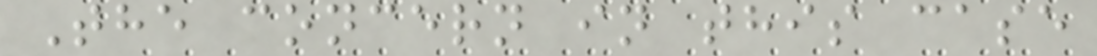The concern in this case
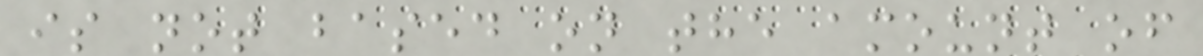is not based on the amount of
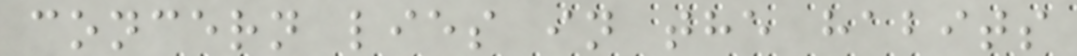concern lies in the habits
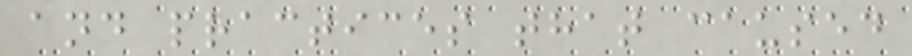and practices that caused
